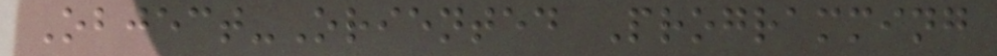Object-Oriented Programming
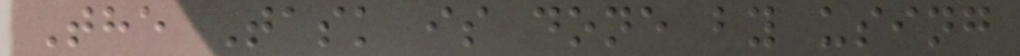The Task is done by using
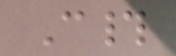C#
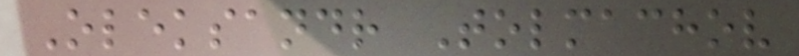Oleksandr Tolmachov
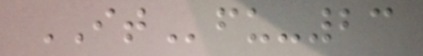ITfu-23
